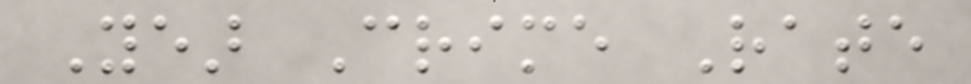Year Crime Rate
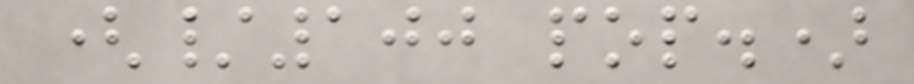(/100 pop.)
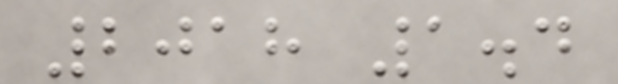2018 1.4
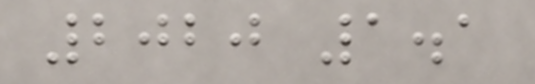2020 1.1
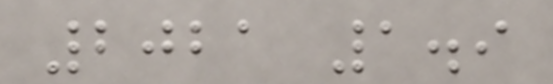2021 1.9
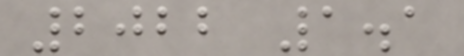2022 1.1
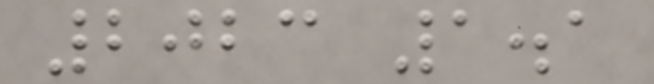2023 1.1
